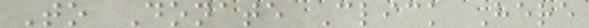To Donate Click Here
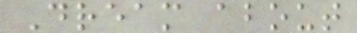Dream about
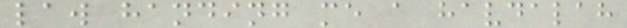law handing me a havdalah
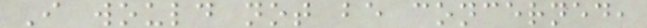I would not be concerned,
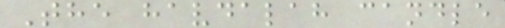The havdalah candle
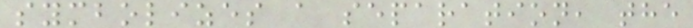symbolizes a separation, the
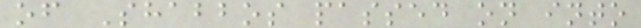of Shabbos passed on into
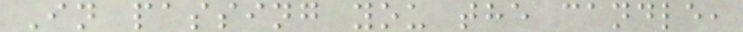In passing you the candle,
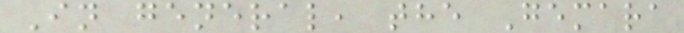In general, the Gemara
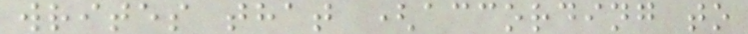writes that (according to
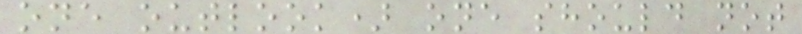one outlook) one should not
